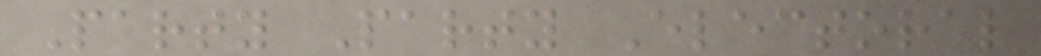Party Party Electoral
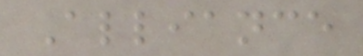Alliance
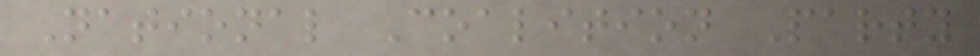National Coalition Party
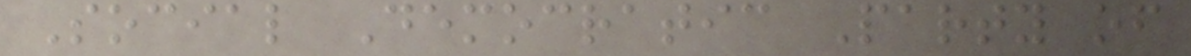Social Democratic Party of
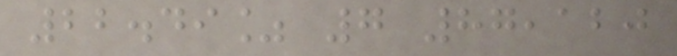22.49% 7 87,120
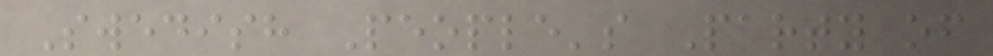Swedish People's Party of
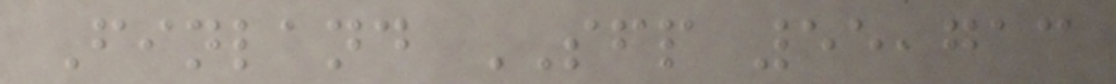Finland SFP 55,713
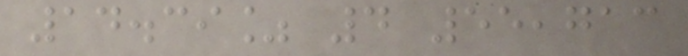14.39% 4 55,713
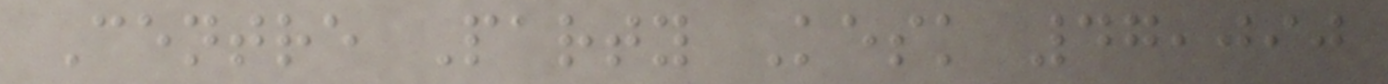Centre Party Kesk 47,090
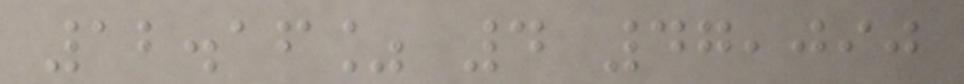12.16% 4 47,090
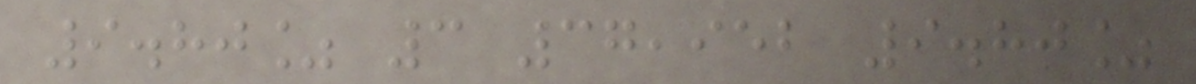9.80% 3 37,952 9.80%
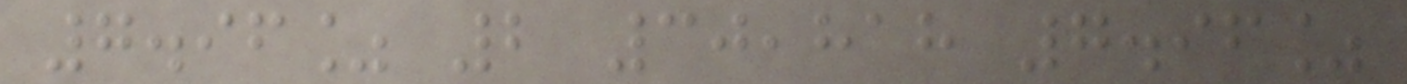7.96% 2 30,818 7.96%
